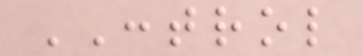CONTROL
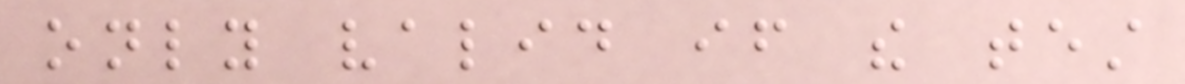only valid if the test
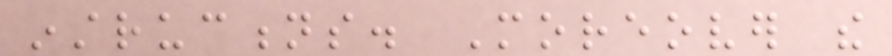instructions. Moreover the
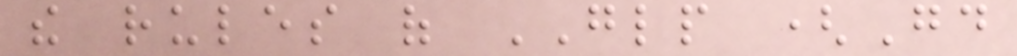the rules of GLP (Good
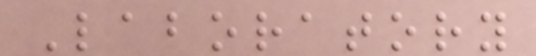Laboratory
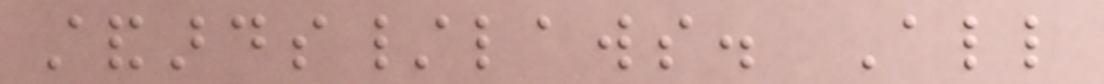standards/laws. All
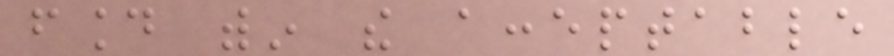found within the acceptable
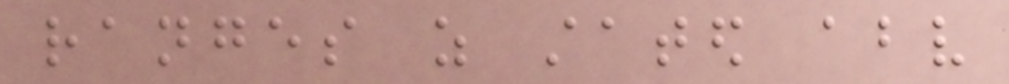ranges as stated above
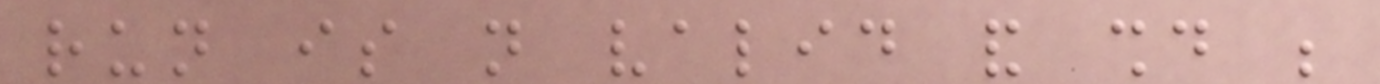run is not valid and should be
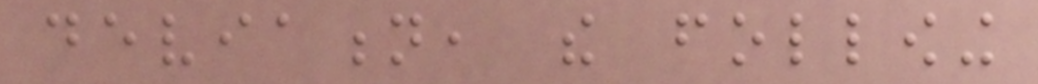deviation, the following
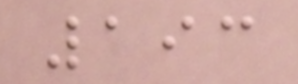193
